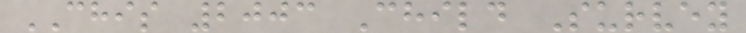CHIS 2003 Child Survey
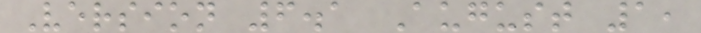Version 6.1 August 1,
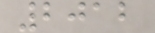2012
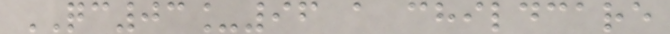QC03_96 a childcare
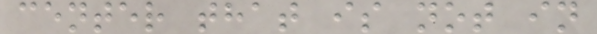center that is not in
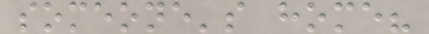someone's home?
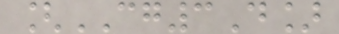[CG3D]
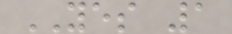YES 1
